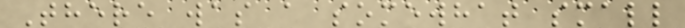There was a somewhat small
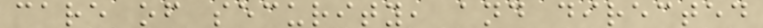care of security, and directed
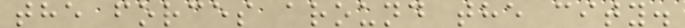the forces around the city.
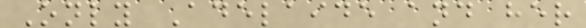Only Adelaide and her
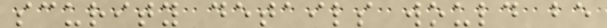scurity details would be
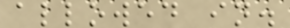allowed in.
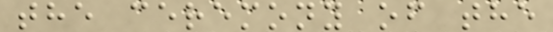the ceremony of the
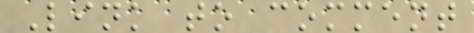Link to comment
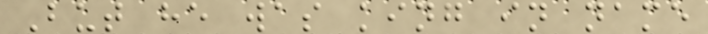But he was king in name
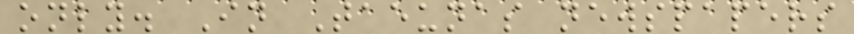only. In Taeunas newspapers
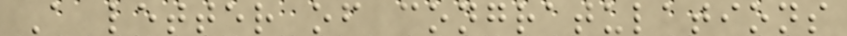A letter of congratulations
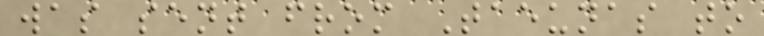was sent from Taeunas to
